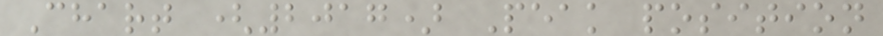Chart (2017) Peak position
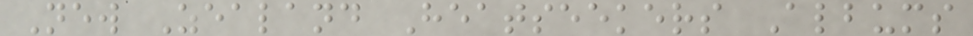New Zealand Heatseekers Albums
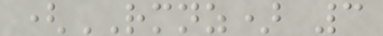(RMNZ) 3
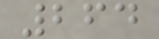264
